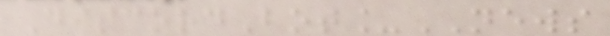DiscordBot_NEWS
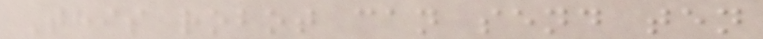This robot can send ten
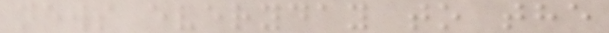news everyday to the
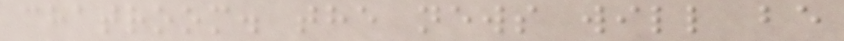chatroom. the news will be
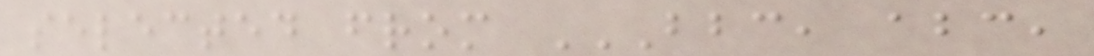selected from BBC, ABC,
